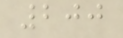200
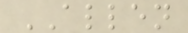ALLEN
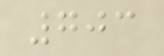703
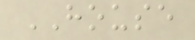HOUSE
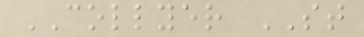COLLYER ST
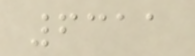6311
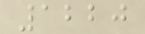1220
